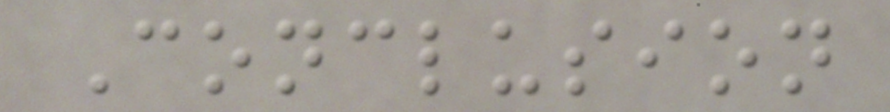Conclusion
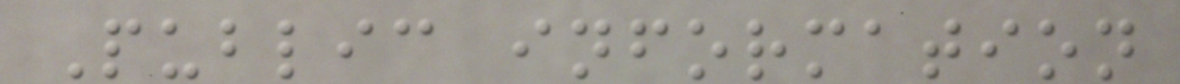Public information
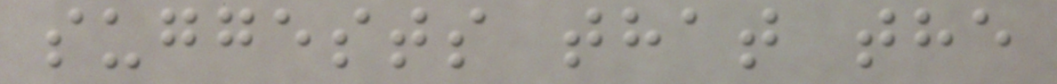suggests that the
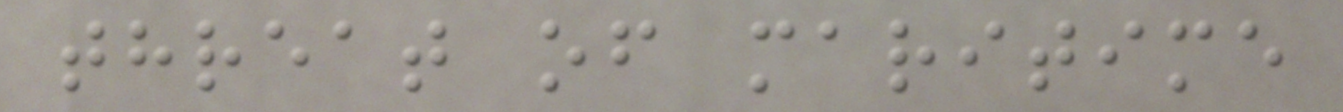threat of maritime
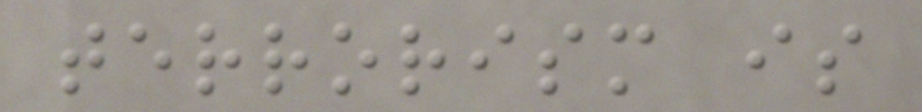terrorism is
